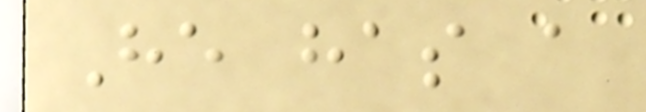He has a
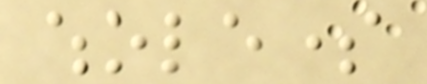wholesome
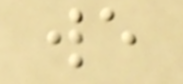we
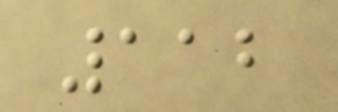112
